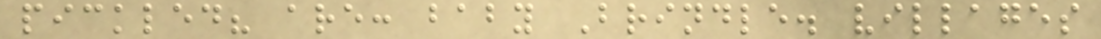pickled? are: baby Brindle. villages
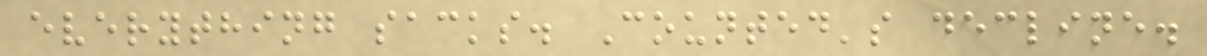everything sacks. Counted's decline.
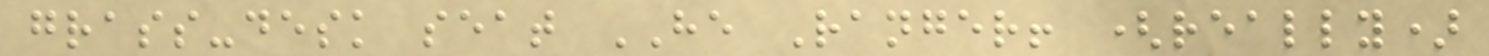grass-desk seat HE Ranger! (really)
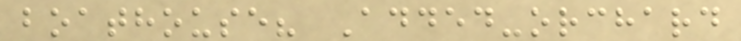boathouse? Added-orchard
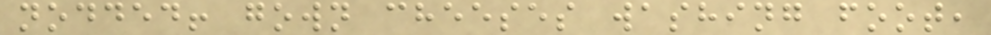nodded! gown cheeses washing foot,
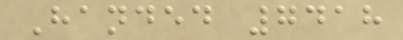Handed 7418
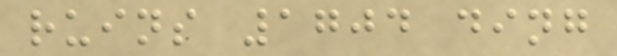ruins 1704 ding
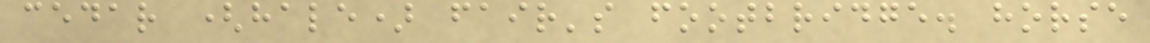cedar (hale) fair's footbridge. horse
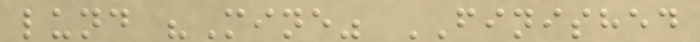lund "Mine" FINISHED
